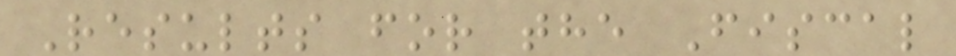Results for the Fiscal
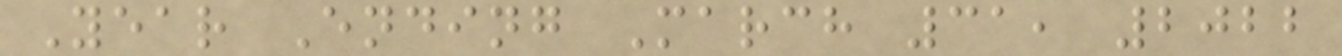Year Ending March 31, 2022
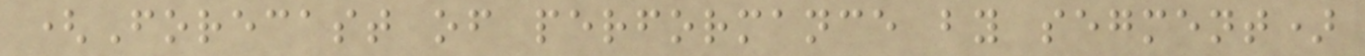(Forecast of performance by segment)
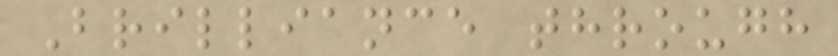Brilliance through
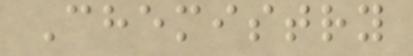Chemistry
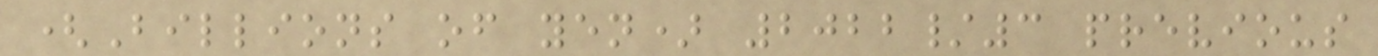(Billions of yen) 2022/3 previous
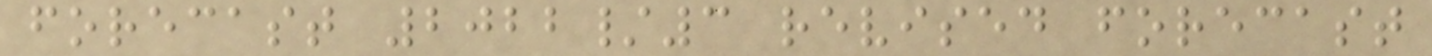forecast 2022/3 revised forecast
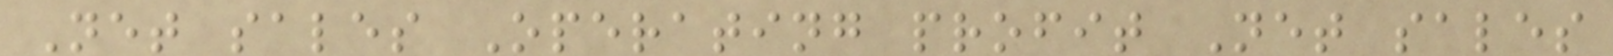Net sales Operating profit Net sales
